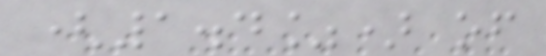(1.4%) of
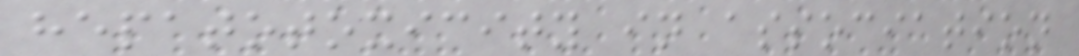hepatotoxicity in association
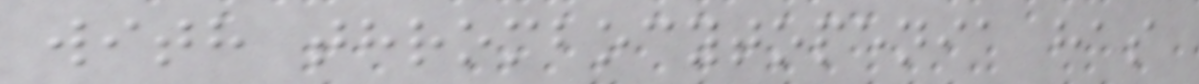with thrombocytopenia has
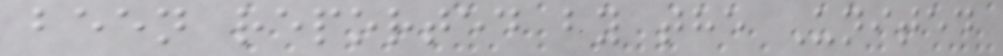been reported by the United
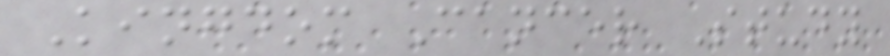Kingdom Cancer Study
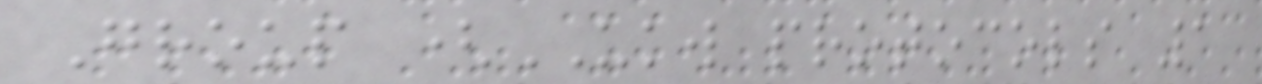Group (UKW protocols 1
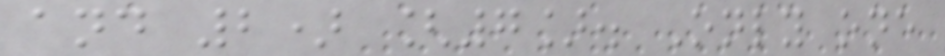and 2) [7]. Only one
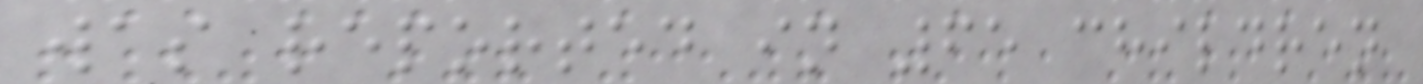was reported in 65 children
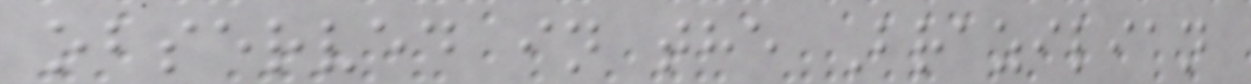observed in the Brazilian
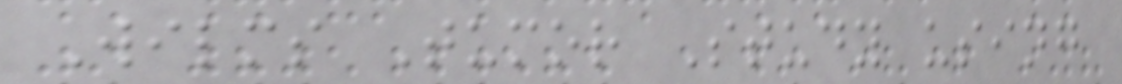Wilms Tumor Study using
